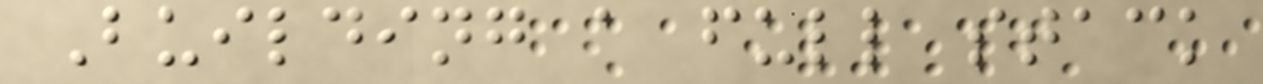Building a full stack
